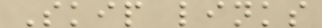Skip links
